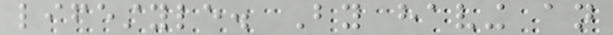lifestyle. By having an
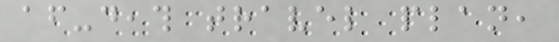after-death travel plan,
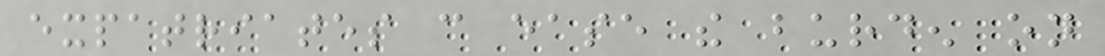expatriates can ease the burden on
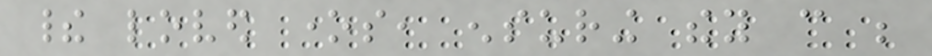their loved ones, ensuring they can be
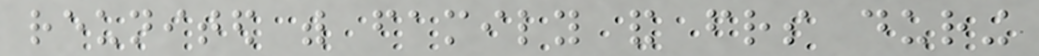reunited with family and friends during
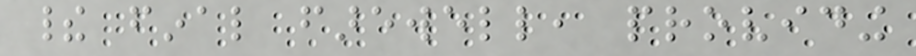their final farewell, providing
